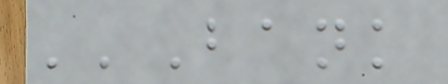''Bank
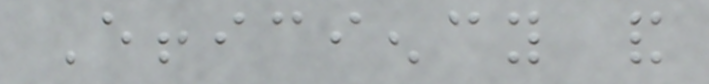Efficiency and
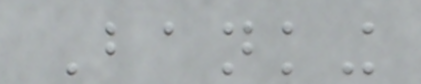Banking
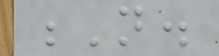N.
